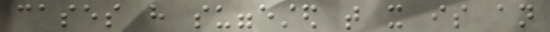cases have suggested that it is an
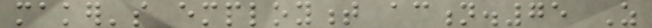maker's employment action.75 As
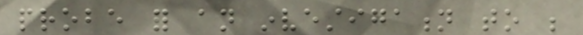probe for an investigation to be
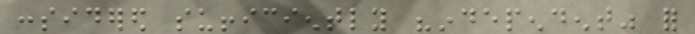considered sufficiently "independent" for
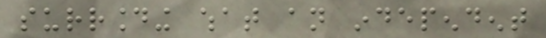surrounding what an independent
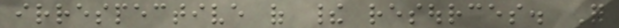irrespective of their resources. For
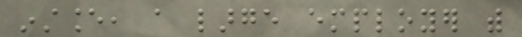instance, a large employer with
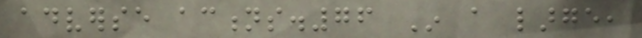adverse actions.76 In a large,
